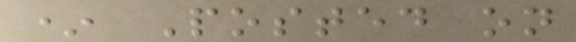* Posted on
